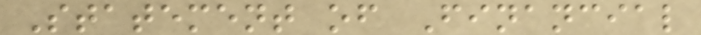Statement of Financial
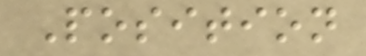Position
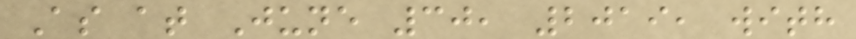As at June 30, 2019, with
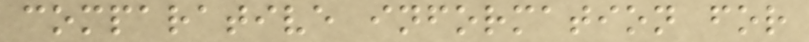comparative information for
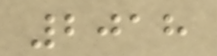2018
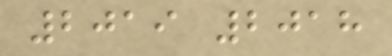2019 2018
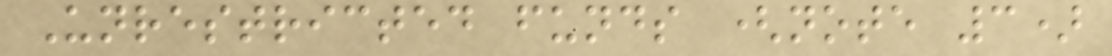Unrestricted funds (note 3)
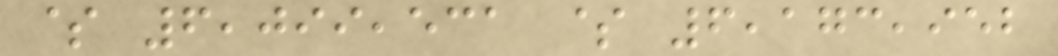$ 6,099,531 $ 6,173,952
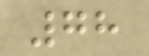78
